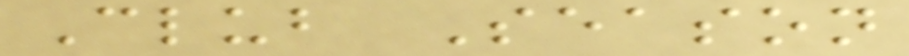Club Season
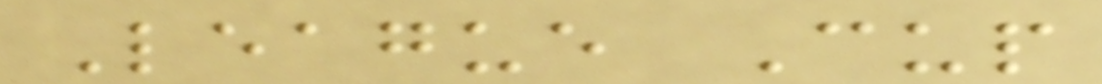League Cup
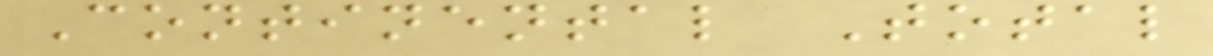Continental Total
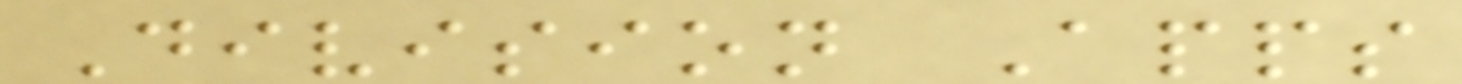Division Apps
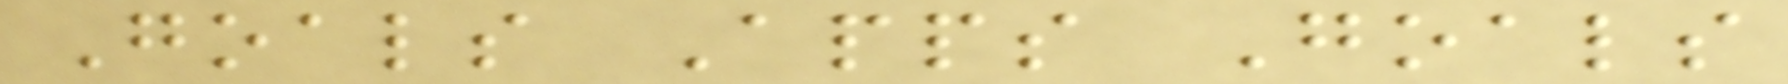Goals Apps Goals
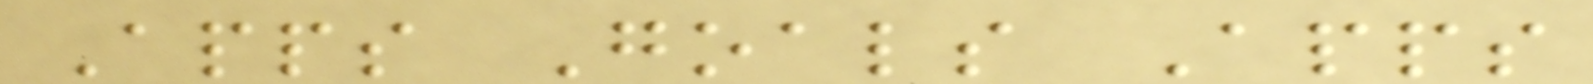Apps Goals Apps
